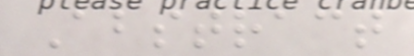Abstract
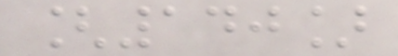[140]
